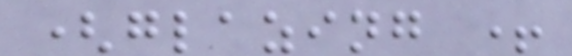(glazing +
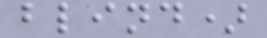blind)
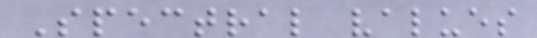Spectral values
